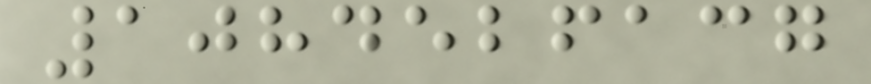1084526137
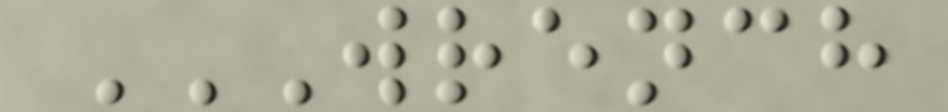WRENCH
